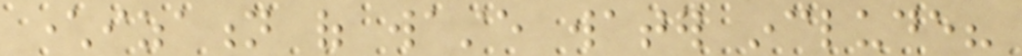characterization of waste water include?
